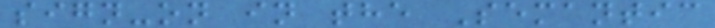sign-on in the Semantic
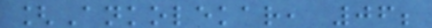[Ankolekar, 06;
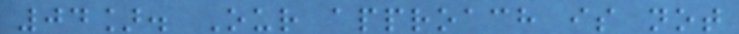04]. Our approach is not
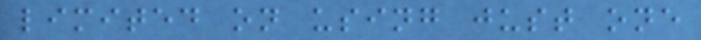limited on using just one
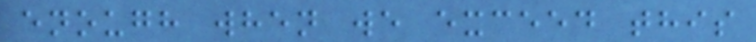enough when we exceed this
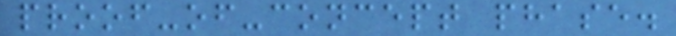proof-of-concept phase.
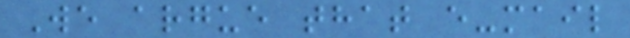We argue that e-mail
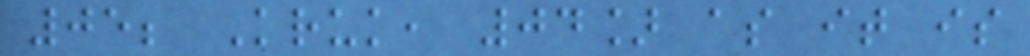05; Kruk, 04] as it is
